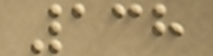138
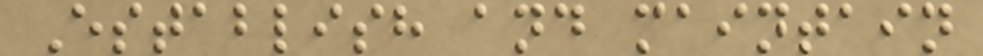Establish and maintain
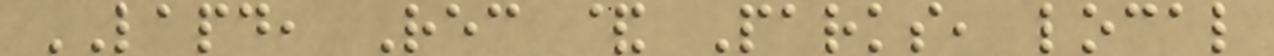LAPD, Rec & Parks, local
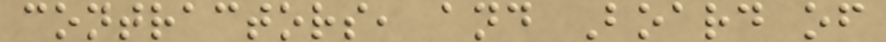contractors, and Board of
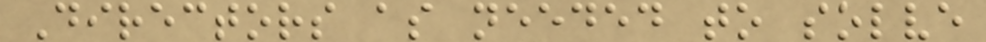Directors as needed to solve
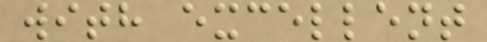with excellent
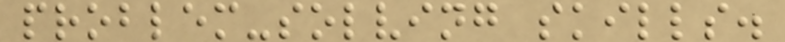problem-solving skills.
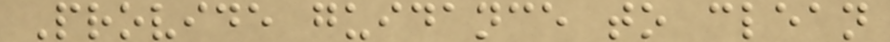Provide guidance to clean
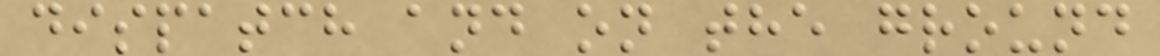dispatch and on the ground
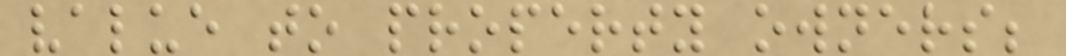value to property owners;
